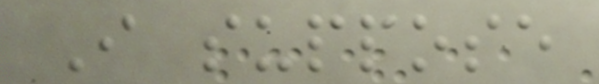I suppose
